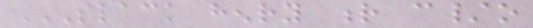SLACK HENRY R C/O
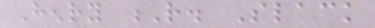Henry R. Slack
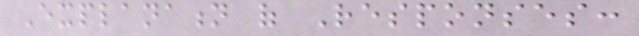Explanation of Responses:
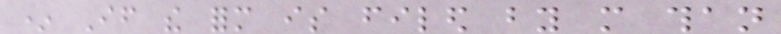* If the form is filed by more than
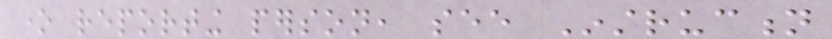one reporting person, see Instruction
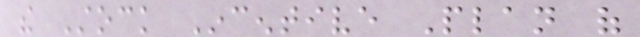the Stock Incentive Plan of
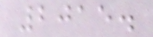2015.
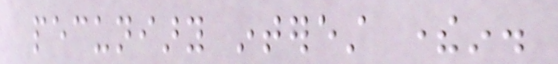pecuniary interest therein.
